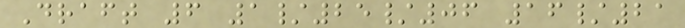Draft 6 1/25/06 16/21
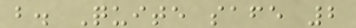b. Quite safe 2
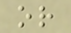or
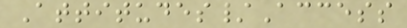Attitudes/Access
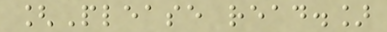[Please read.]
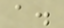a.
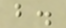b.
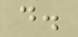d.
